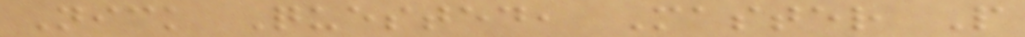Nick Quested, Master P
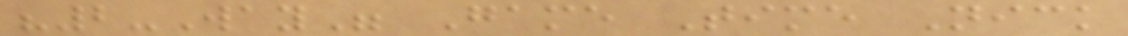"2-Way" Game Time Nick
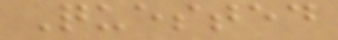Quested
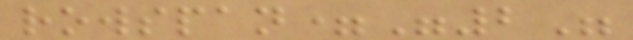rowspan="2"
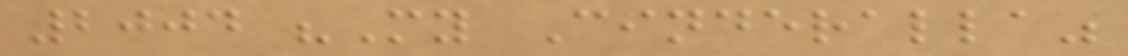2004 "My Cinderalla"
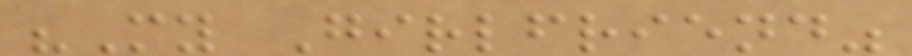"My Girlfriend"
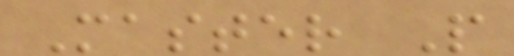Master P
